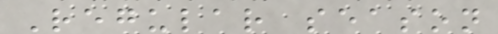Regular season
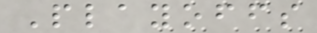Playoffs
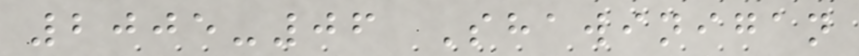2005-06 Shawinigan
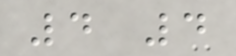4 4
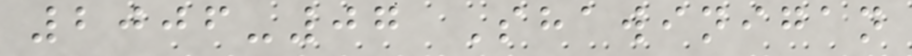2006-07 Shawinigan
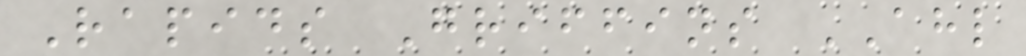Rapids Griffins AHL
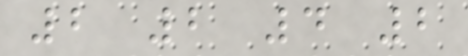2 2 4 2
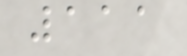111
